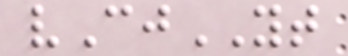vCjYT
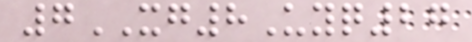7XG8Uyq27
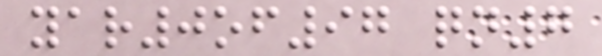yar0of97 qn7
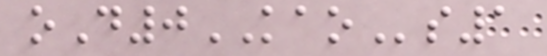oD0KAOs1
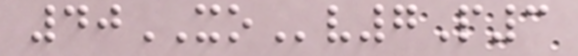40XOv7P3
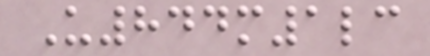U844m1lc
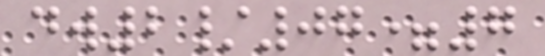dw2/07=7
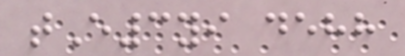tE3yi dehh
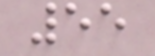55
